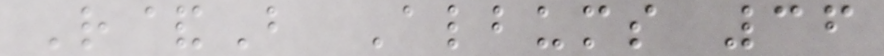R&B Albums 36
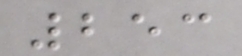253
